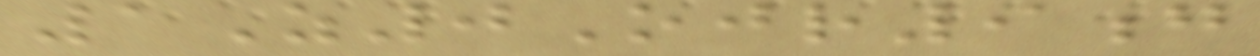1Z0Ojr9g
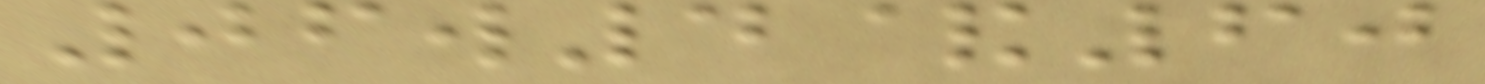06w4&60
